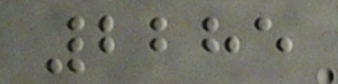2285
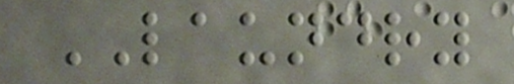LAUNDRY
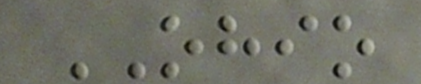OHIO
